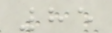85
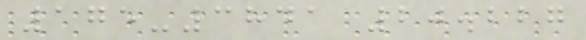175-3841 20.227
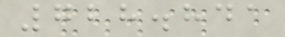728.841
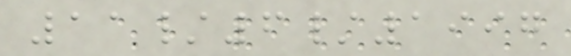11/6/1997
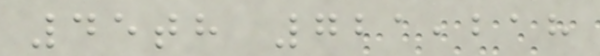45th 721,218
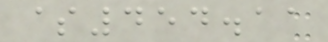$454.11
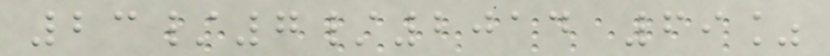23/7/2014 69%
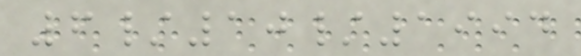6/10/1994
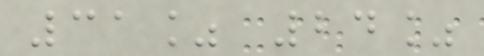31% 24%
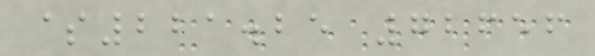$221.25 72656
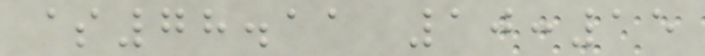$78.11 10:15
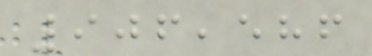906,586
